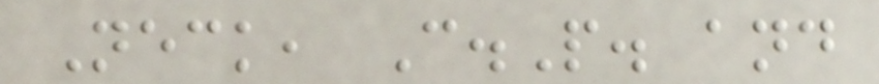Neck, C.P. and
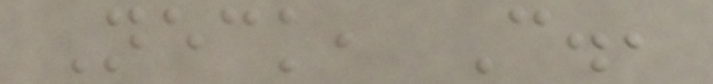Neck, C.,
